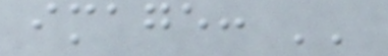image: ''
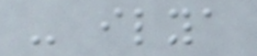- ilya
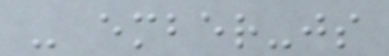- ember-js
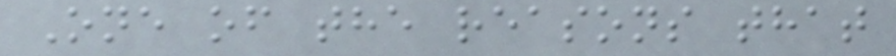One of the reasons that
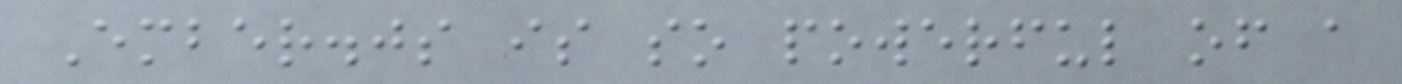Ember.js is so powerful of a
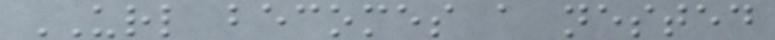URL becomes a nested
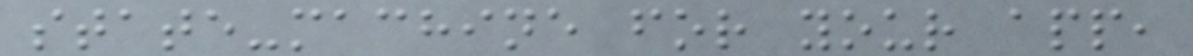state-machine for your app,
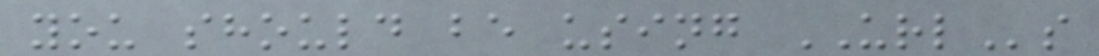you should be using URLs
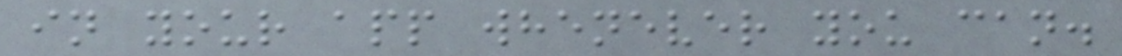in your app whenever you can.
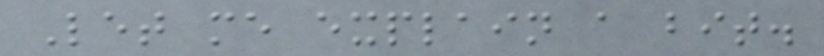Let me explain a bit.
